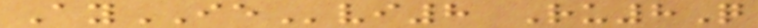AyIEvi8 Ru8Q
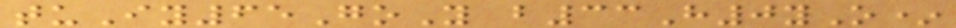tuIy65GoY b33H0yO*
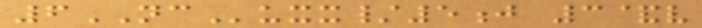6NCuxx/5j 3&v
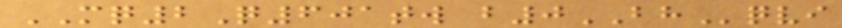MQ2Q601tw b0BHqvi
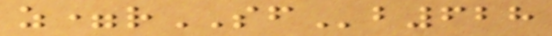z=rSFb628
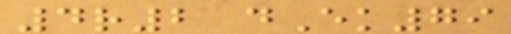4r2 dEk79
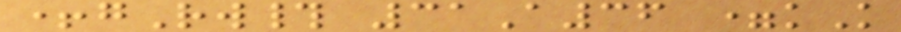+gRw# 31A36 =kK
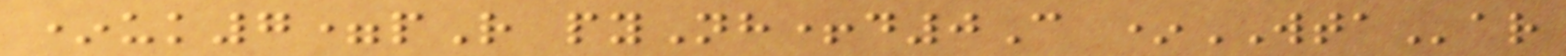*uk7=pR pyNh+d0C *WTAar
